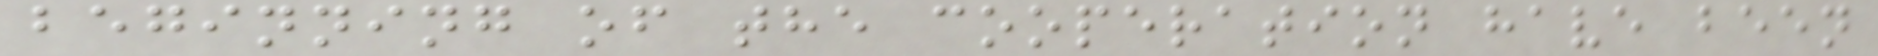beginning of the cooperation have been
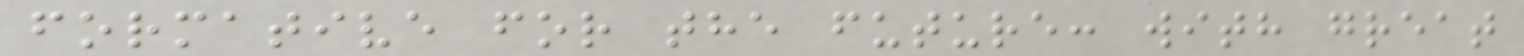formative for the future: with great
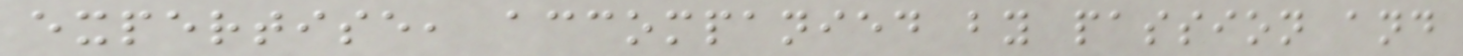expertise, accompanied by passion and
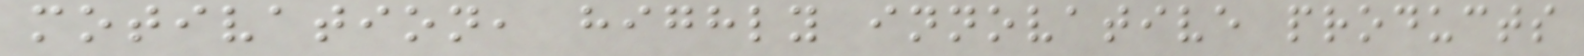motivation, highly innovative products
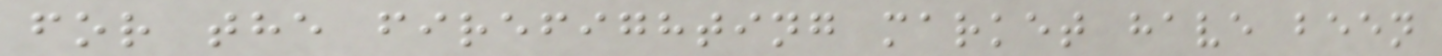for the firefighting market have been
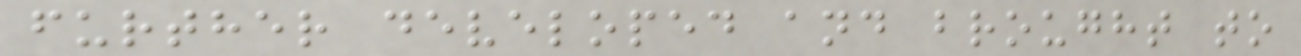further developed and brought to
